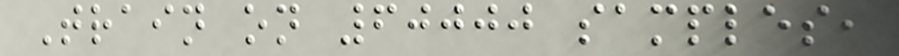Train on 60000 samples,
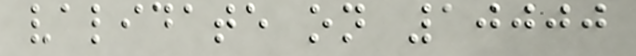validate on 10000
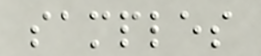samples
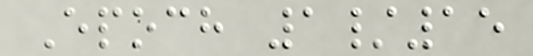Epoch 1/15
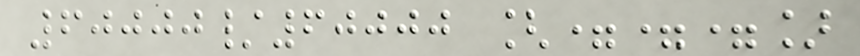60000/60000 [===]
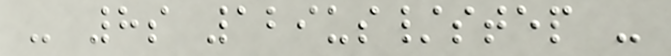- 8s 129us/step -
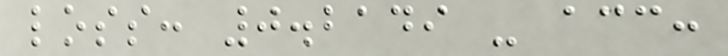loss: 0.2149 - acc:
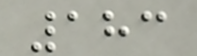183
